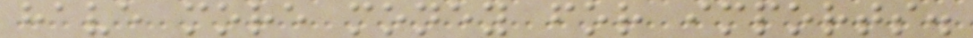have more money for imports.
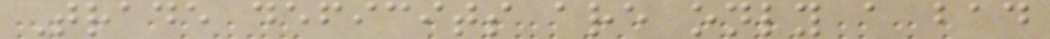Trade deficits are only a bad
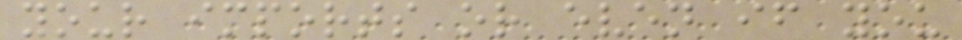your imports or even if you
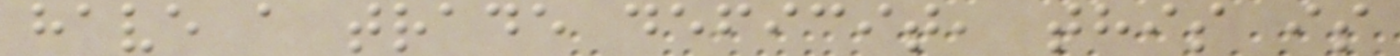have a trade deficit, this is
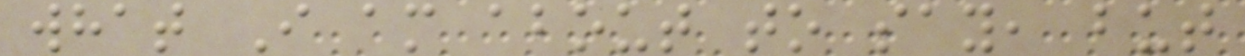what I am about to say, but
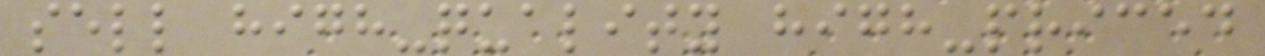sell high-quality high-priced
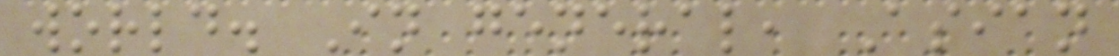world. In general, Asian
